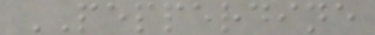PEPPERDINE
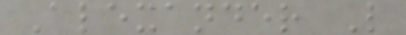Alexander L
